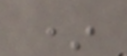*
